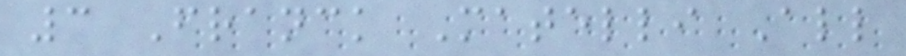3 Franck Matelli All
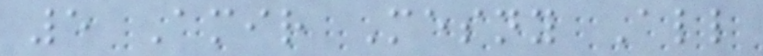5 Amir Mesny All
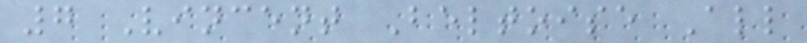7 Vincent Beltoise All
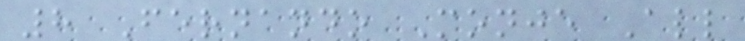8 Fernando Monje All
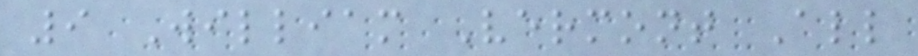9 William Vermont All
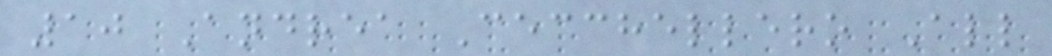10 Andrea Cecchellero All
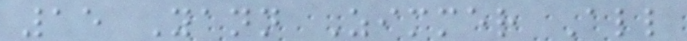15 Yann Zimmer All
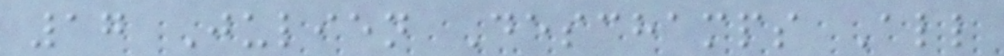17 Julien Deschamps All
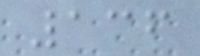136
